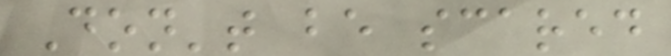Don't be scared
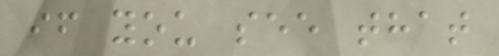if you see that
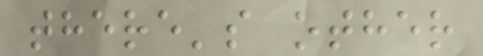there's other
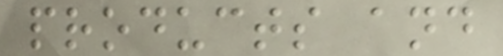products and
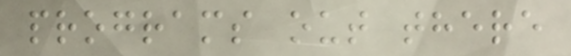programs out there
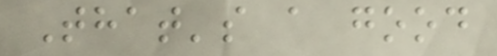That's a good
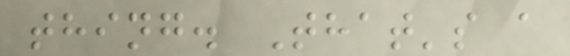thing. That's a
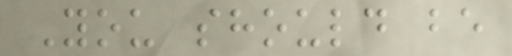You should be
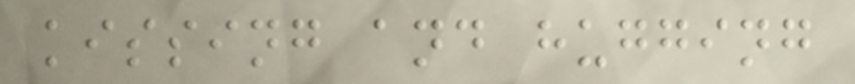kissing and hugging
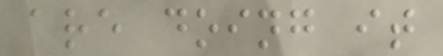are doing it
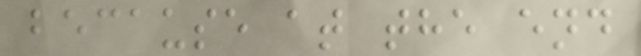because at the end
